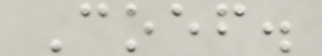Coef.
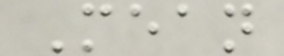Mean
